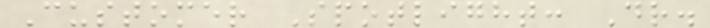Customer Spotlight: Dr.
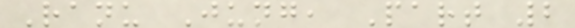Ranu Jung, Part 2
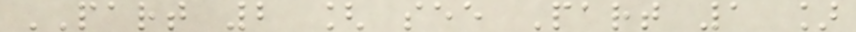PART 2 [ see Part 1 ]
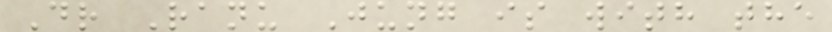Dr Ranu Jung is with the
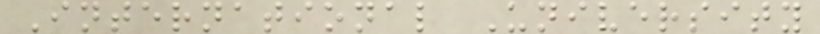International University
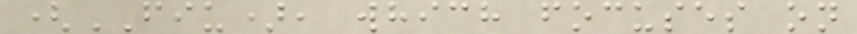(FIU), which focuses on
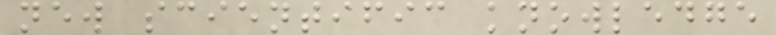new scientific knowledge
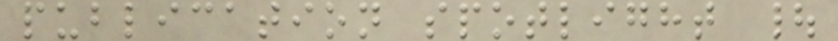publication spotlight |
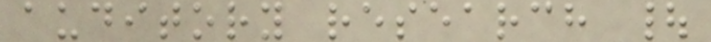auditory research |
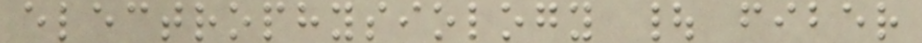electrophysiology | fiber
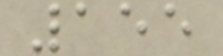155
